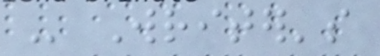- Writer's
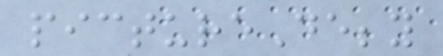pictureDebby
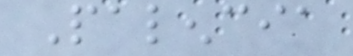Palencia
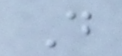Do
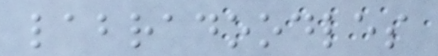labradoodles
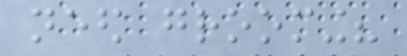need grooming?
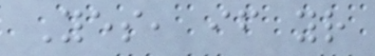Yes, if your
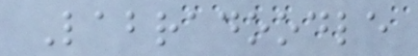Labradoodle
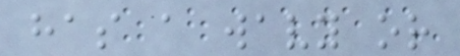has a wavy or
